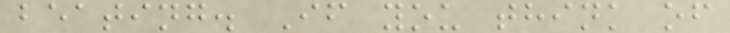beating. If you think of
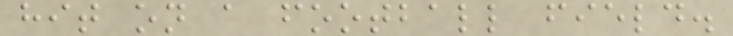hit on a football field.
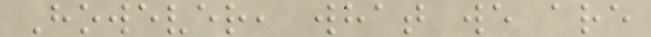However, what we are
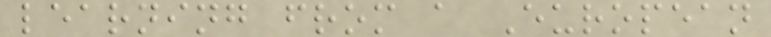learning from a European
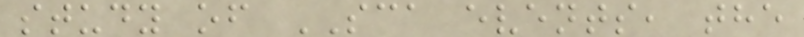study of SCA events, the
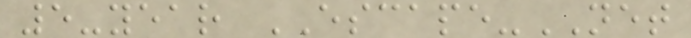5-year ESCAPE-NET
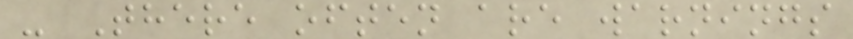- There often are warnings
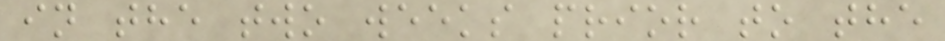in the two weeks prior to the
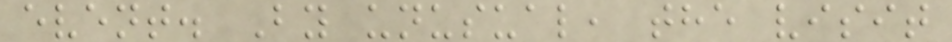event. By unusual, the visit
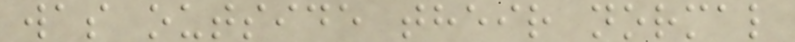was outside their normal
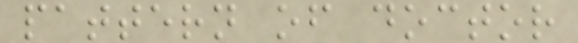pattern of doctor
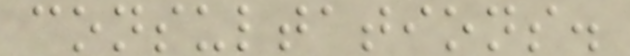consultations.
